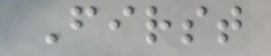First
